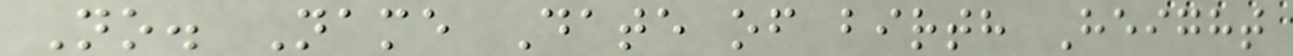No. Name Date of birth Height
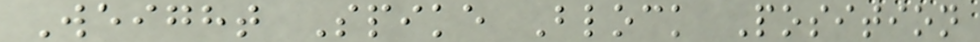Weight Spike Block Position
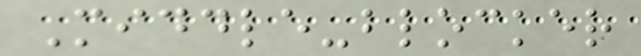Middle-blocker
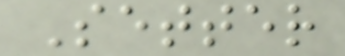Setter
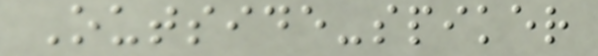Outside-spiker
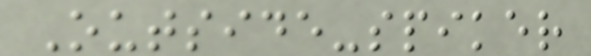Outside-spiker
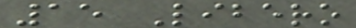15 Libero
